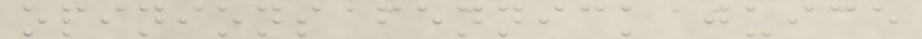opinions fennick juice
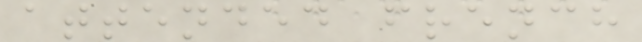attended french
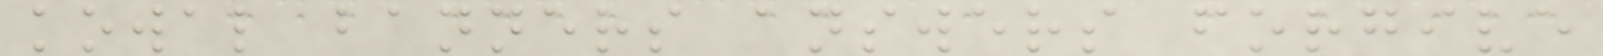kowal banners answers forgive
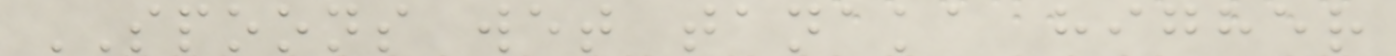SPOONS wet tanaka higher
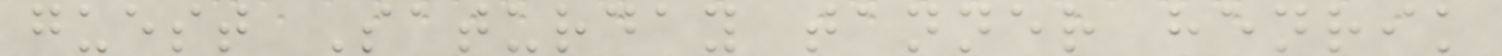guest Saturday tanner henrik
